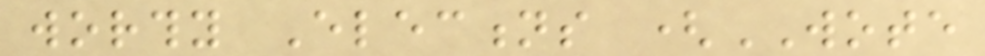worthy Elections (WOTE
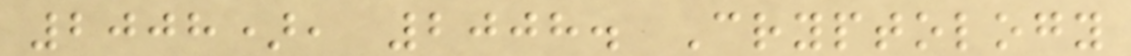2008), 2008. Cryptology
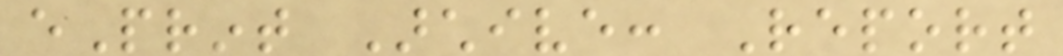ePrint Archive: Report
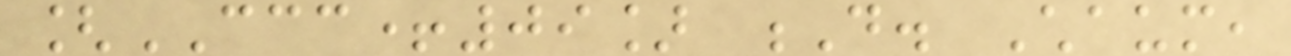[CCC+09] D. Chaum,
